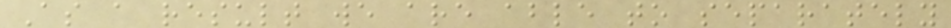As a result we are able to separately
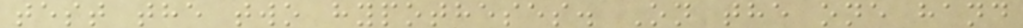test the two hypotheses. On the one hand
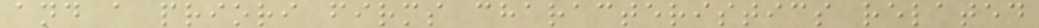and a priori firms characteristics related
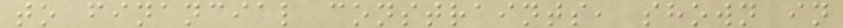to financial constraints, shown in
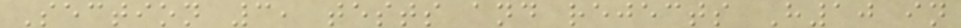Section 3, tests and rejects H10 in
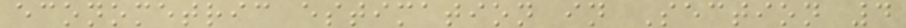econometric estimation in Section 4
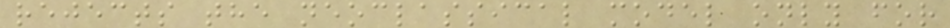rejects the neoclassical model only for
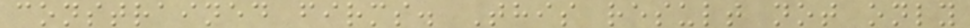constrained firms. This result not only
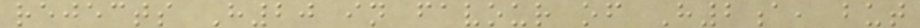rejects H20 in favour of H2a, but
